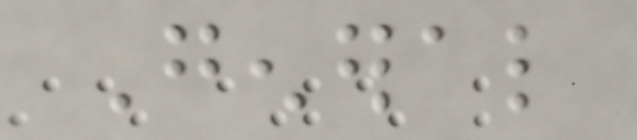General
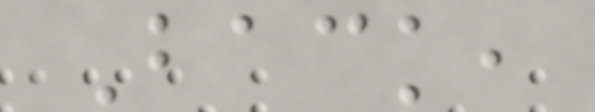Back,
